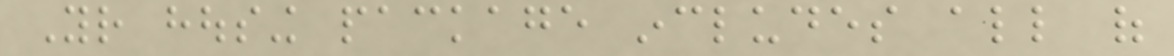Your housing package includes all of
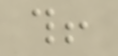this!
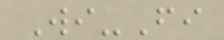Wi-Fi
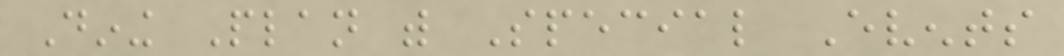Dining Plan with Special Events
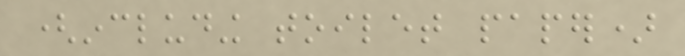(including toilet paper)
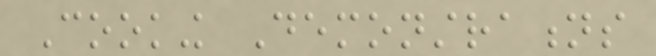Cooking Demonstrations
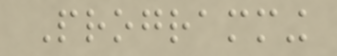Programming
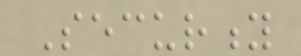Security
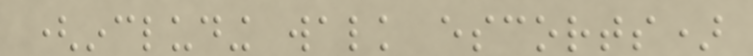(including walk escorts)
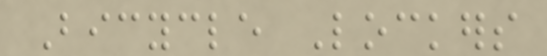Bicycle Lockers
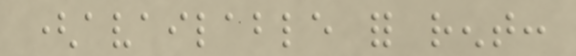(available for rent:
